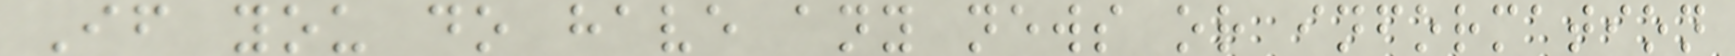If you do have any news or information
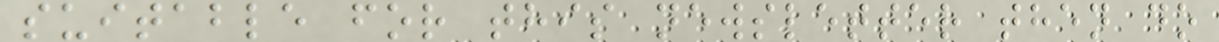suitable for this newsletter then do
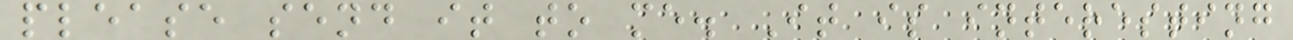please send it to me. It is interesting
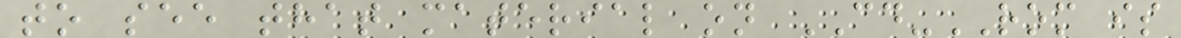to see that material on CD-ROM is
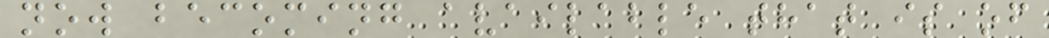now becoming available that is of
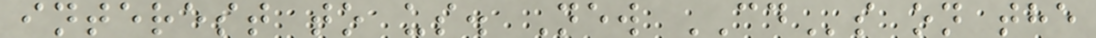interest to us. New CDs on the
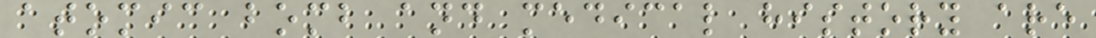atomic bomb and medical history are
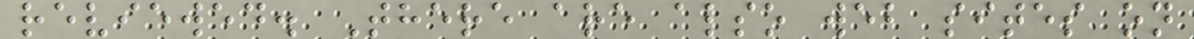reviewed. There are also web sites on
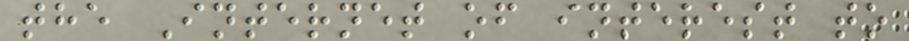the Internet of interest to
